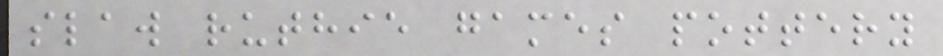slaw ruthie games pottery
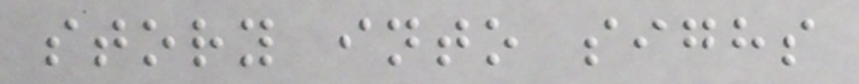story into sighs
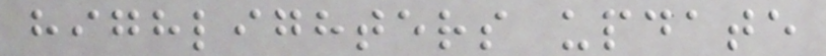highlighters update
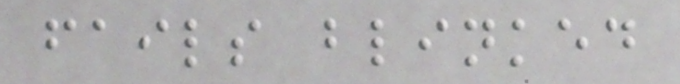fails blinked
